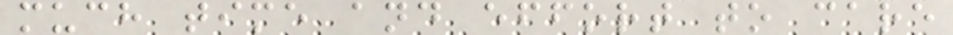much time and effort to care
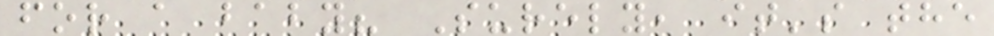for a baby? Surely, it's the
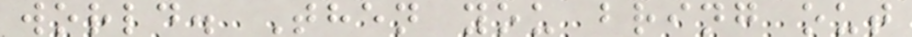world. Then you bring out
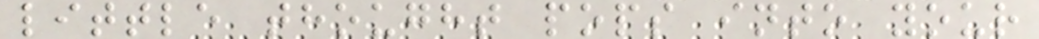little thought pops into your
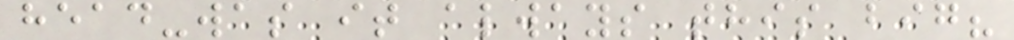head-was it always this big?
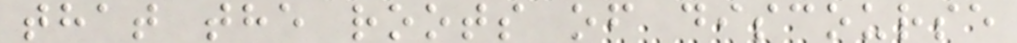that the roots of discourse
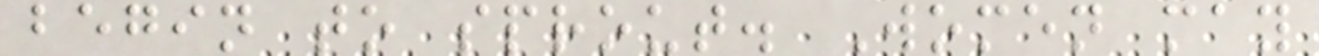begin to sprout. Women may
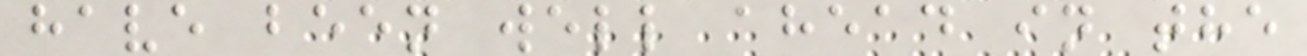have been well ahead in the
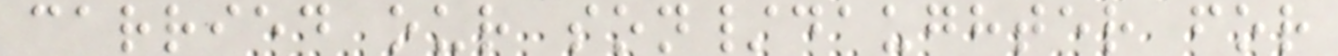carried our son/daughter for
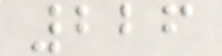226
